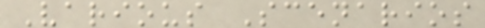Various Scenarios
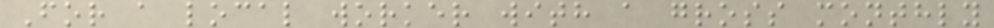For a local worker with a gross monthly
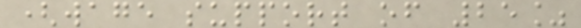(wage support of 25%
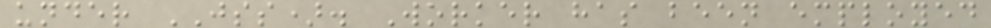under JSS). Worker has been employed
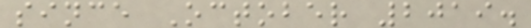since October 2019.
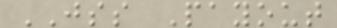JSS Payout
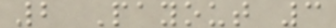2 Payout 3
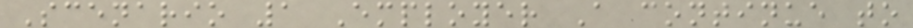Scenario 1 Employer A continue to
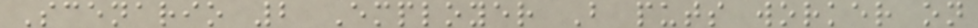Scenario 2 Employer B puts worker on
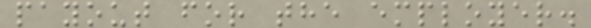payout for the employer.
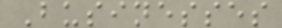Businesses
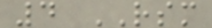4 RSM
